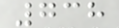738
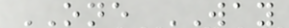ONE WAY
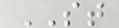ST
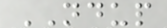NDUP
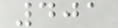401
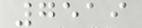7519
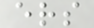ers
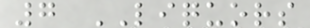7 LIQUORS
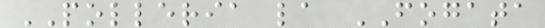POLLERIA la FOGATA
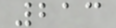213
